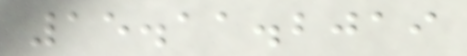15.11.2019
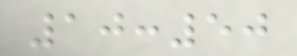10:50
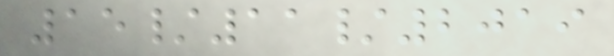15/11/2019
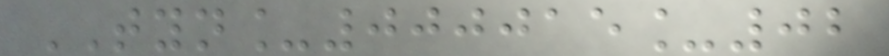TYN_000015_02
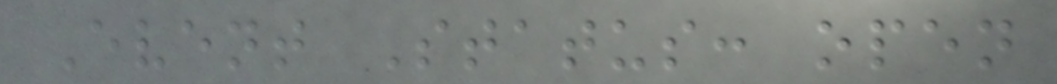Event Status: open
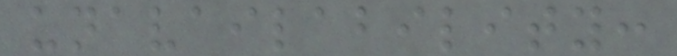unavailability:
